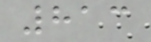813
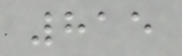815
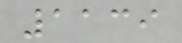1139
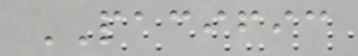PACIFIC
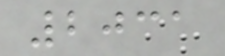2031
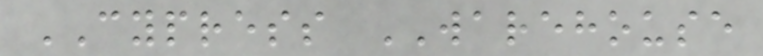CYPRESS WAREHOUSE
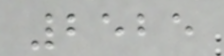2525
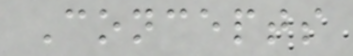Concepts
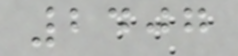2407
